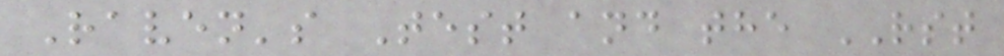Raven's Test and the RST
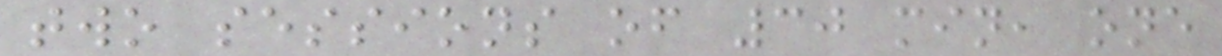two sessions of 30 min, one
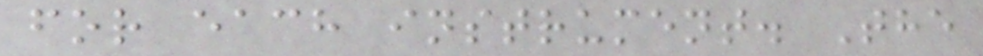for each instrument. The
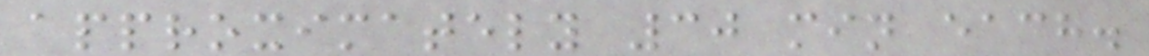approximately 30 min each.
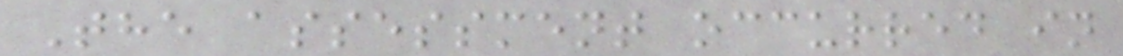The assessment occurred in
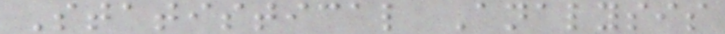Statistical Analysis
